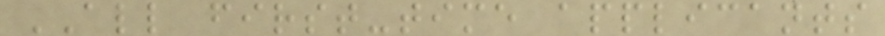ALL first-time applicants
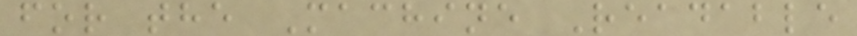for the Machine Readable
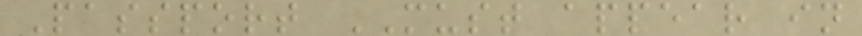Passport MUST appear in
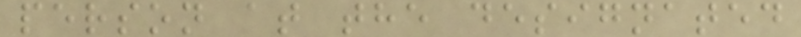person at the designated
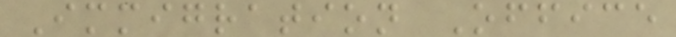Immigration Office
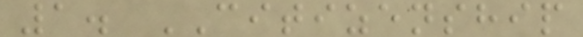1. CITIZENSHIP
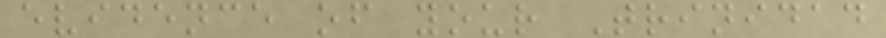evidence of your Trinidad
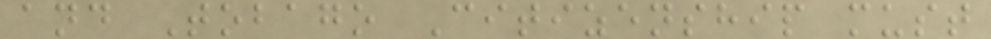and Tobago Citizenship must
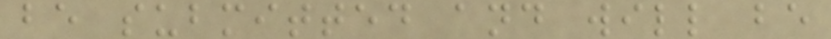be submitted and will be
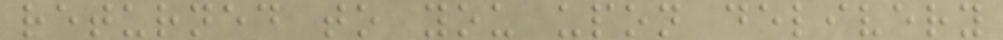returned to you upon delivery
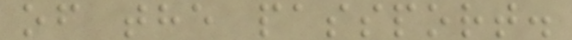of the passport.
